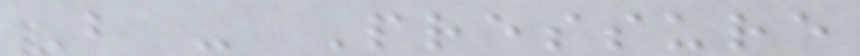B - Pressure
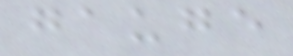gauge
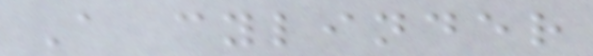A cylinder
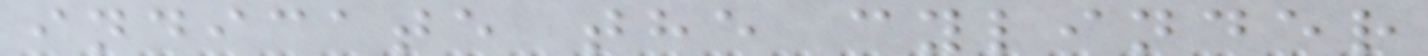indicate the cylinder
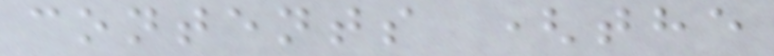contents (the
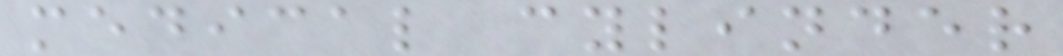medical cylinder
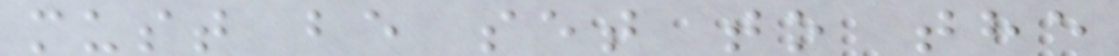must be set to the
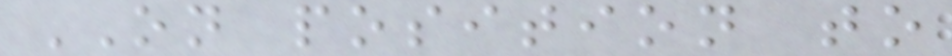ON position to
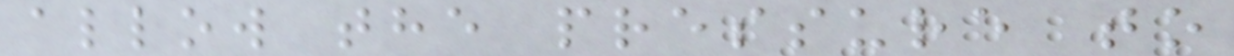allow the pressure to
